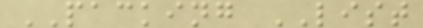PACKING LIST
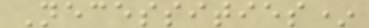Necessities*
